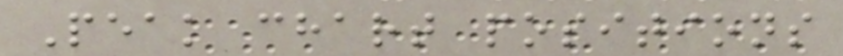Peak chart positions
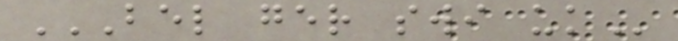BEL GER SWI UK
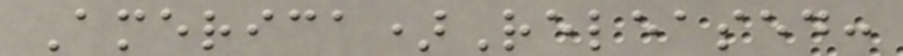America)Released:
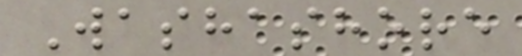Washashore
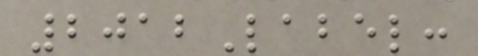2012Label:
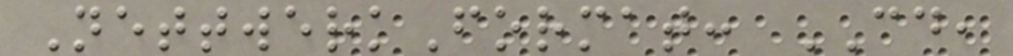NettwerkFormat: CD,
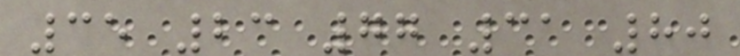35 23 77 31 80
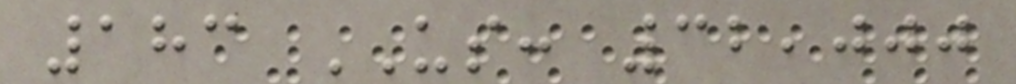183 US: 32,000
